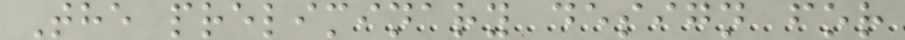The preliminary design for
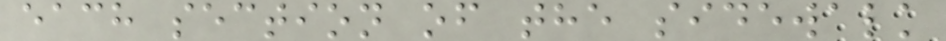each section of the sidewalk
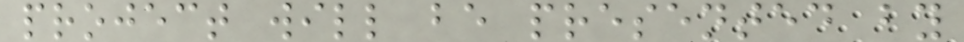project will be presented by
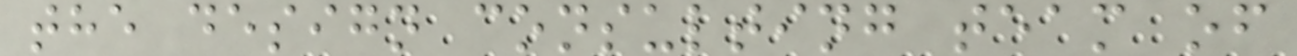the design consulting team of
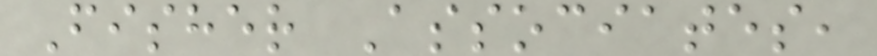Fisher Associates,
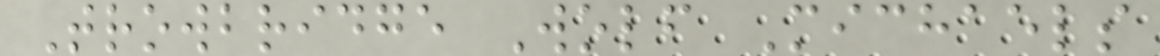Trowbridge Wolf Michaels
